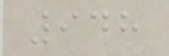948
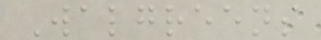Walgreens
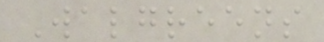Walgreens
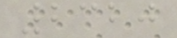2320
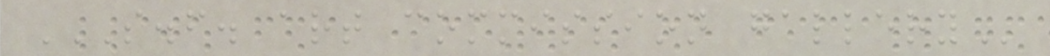S.F. ART COMMISSION GALLERY
